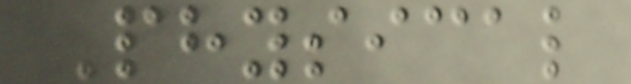Physical
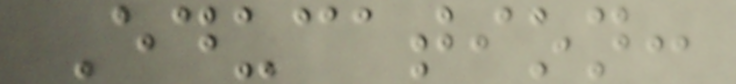Education:
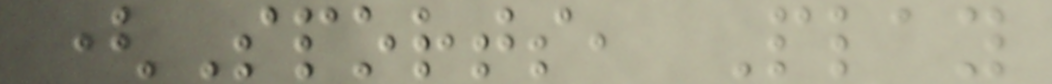(Sports, Play
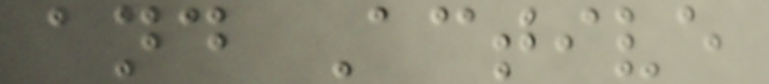and Active
